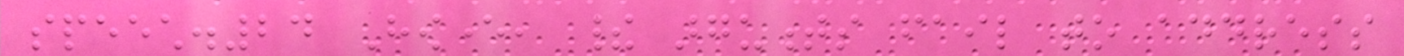speech.24 However, their arguments fail to address
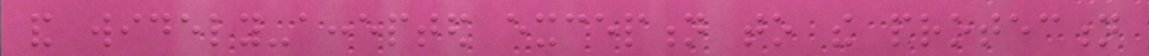and widely-accepted exception to the protection
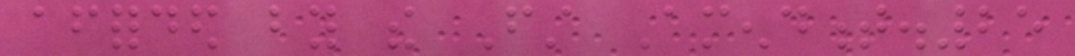afforded by the First Amendment.25
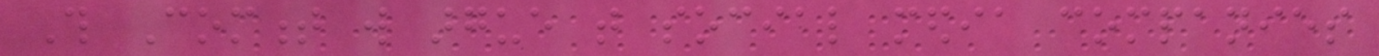This Comment will argue that social media companies
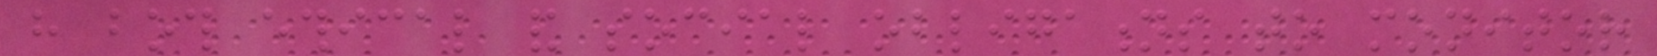have both ethical and social obligations to monitor
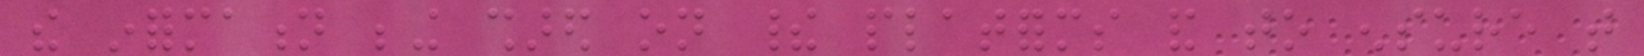the information being shared on their platforms and to ensure that
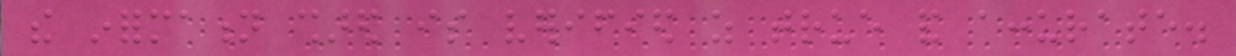the information shared is verified as true and accurate.
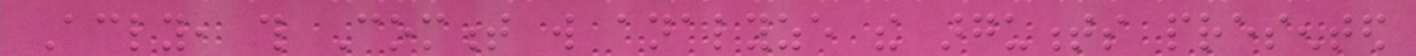Accordingly, this Comment will analyze the arguments presented
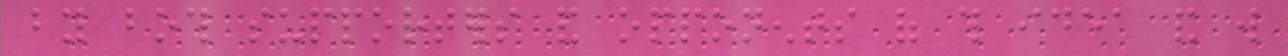by both supporters and opponents of this idea and will
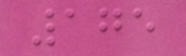175
